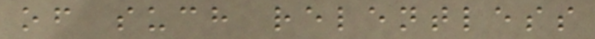of such relentless
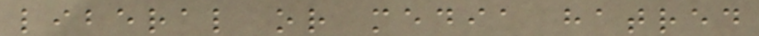liberal or media hatred
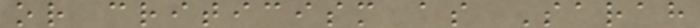or criticism as Sarah
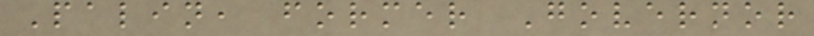Palin, former Governor
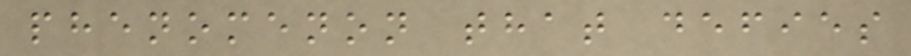phenomenon that defies
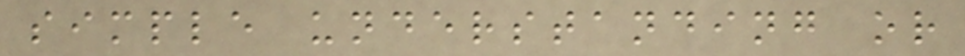simple understanding or
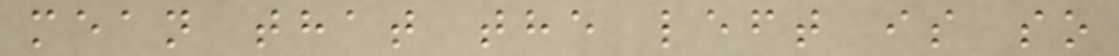mean that the left is so
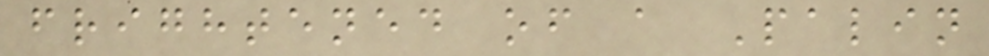frightened of a Palin
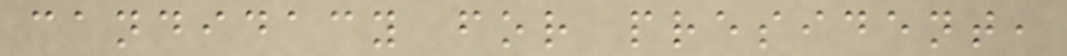candidacy for president,
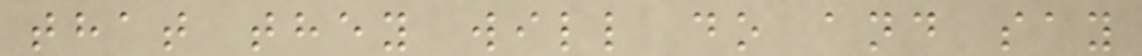that they will do and say
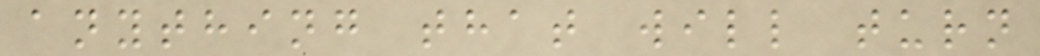anything that will turn
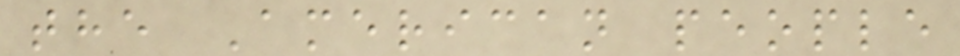the American people
